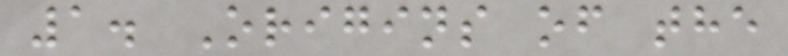1. Origins of the
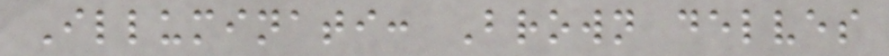Illuminati: Brown delves
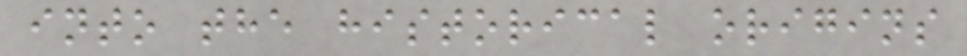into the historical origins
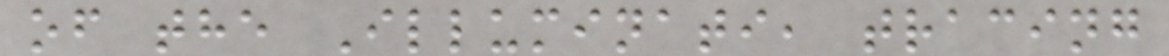of the Illuminati, tracing
